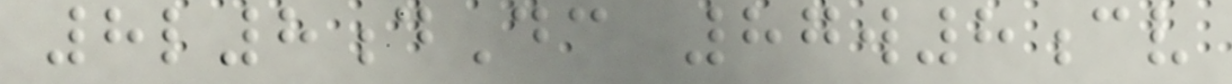8l8dDc 87w8cv
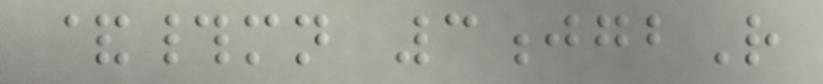&#mn 3jgbR
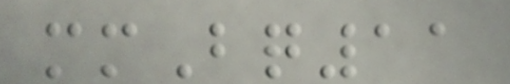mmBq11
